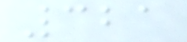321
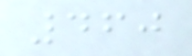460
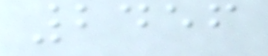2456
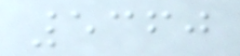5360
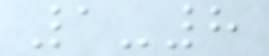1-8
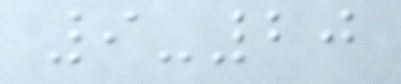9-20
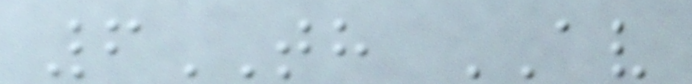6TH AV
